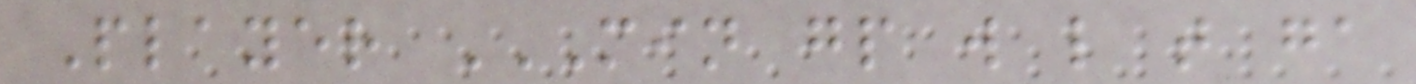Player MIN GP W L T GA
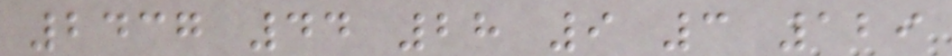2437 44 28 9 3 129
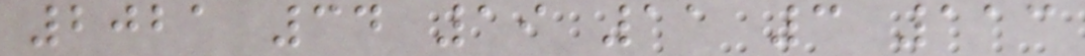2021 34 19 11 3 113
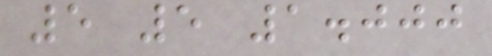5 5 1.000
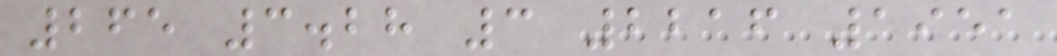265 3.28 3 2216 1951
